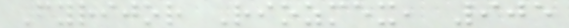Fyrijor Riozmex, 905
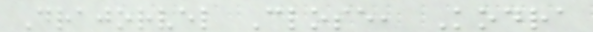Drajorvel Close, Kodra
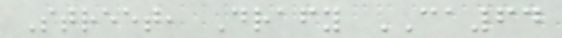Street, Drafy CA64
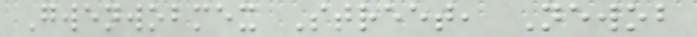Gwenwobmex Street, Newob
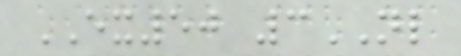EX50 3NL
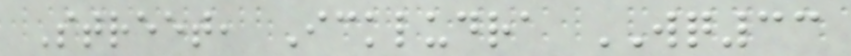Street, Ickludra WQ33
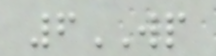6WP
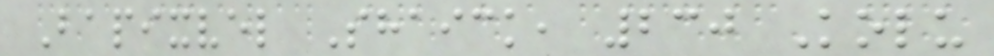Bapixvel Shaick, 230 Kolu
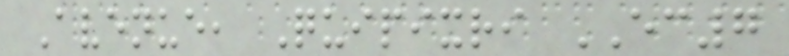Avenue, Quipixri EC7
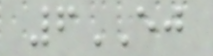6EJ
